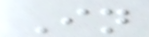In
